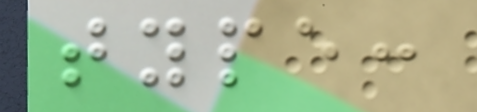type:
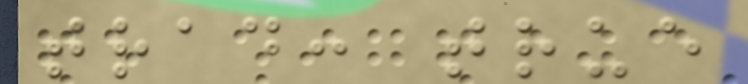trad: true
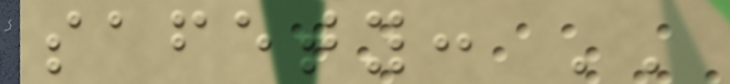safety: ''
